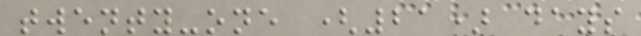twenty-one (21) days
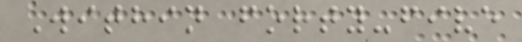Within forty-five
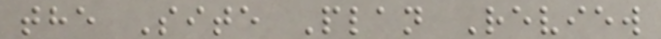the Site Plan Review
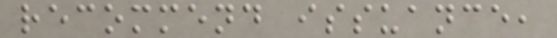recommend issuance,
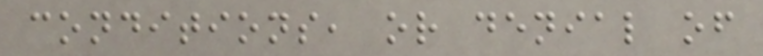conditions, or denial of
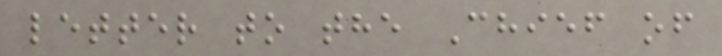letter to the Chief of
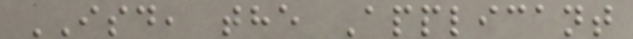ISD, the Applicant
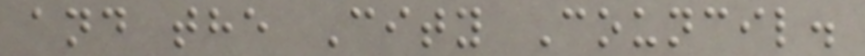and the City Council.
